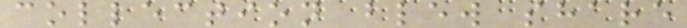collection blew share
